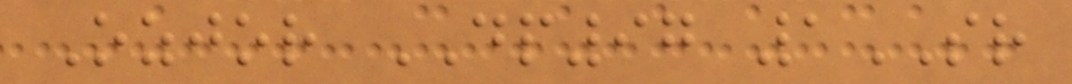Ozjor DP97 1SR
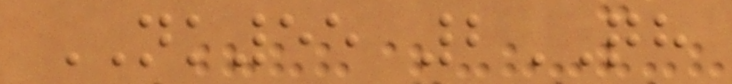NK55 2QH
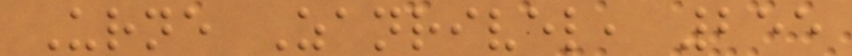Urne Zanrivel, 255
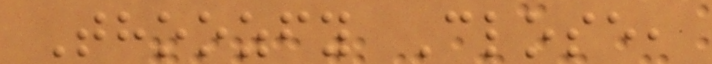Thoozfy Close,
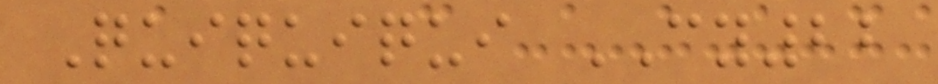Quiquiqui CY22
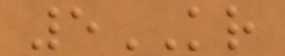5KR
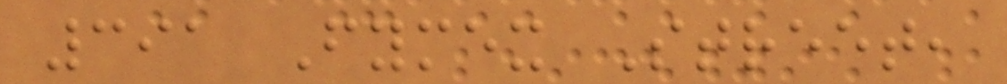391 Fymex Street,
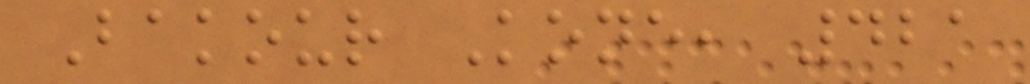Bakour Kone, 421
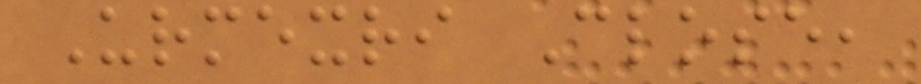Urmexri Close,
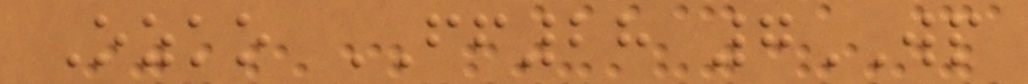Ozko FF28 7WP
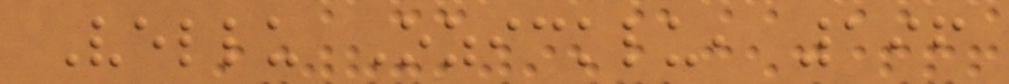Vellu Ozicklu, 196
